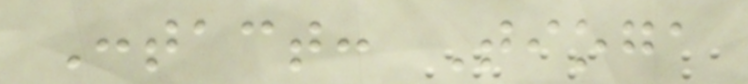Contact: Tioga
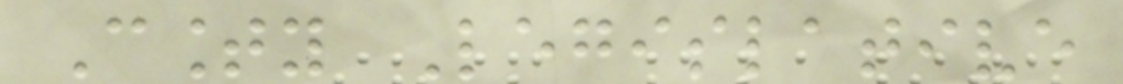County Legislative
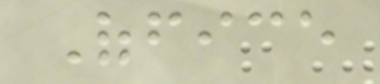Office
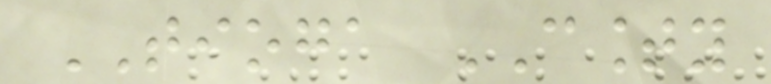TIOGA COUNTY
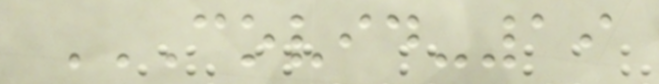COVID-19
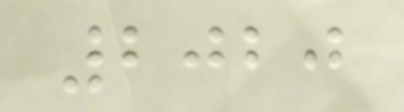2020
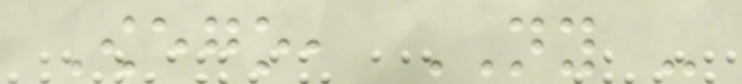Owego, NY -
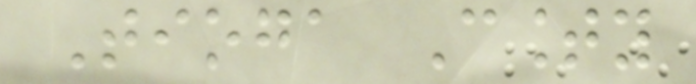Tioga County
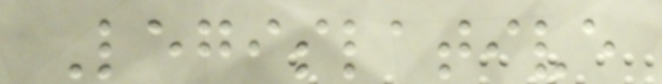Legislative
